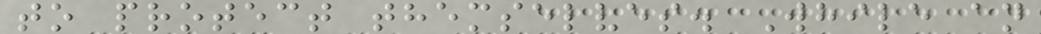to protect themselves. While an
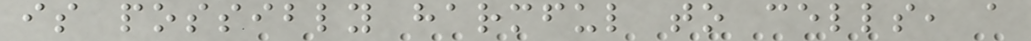is possibly harmful to cells, a
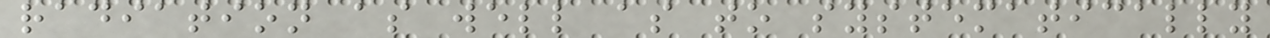radiation as well as to systematically
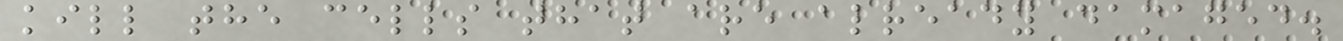kill the cells that are already damaged.
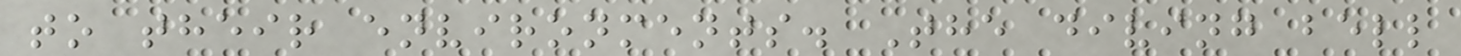to their environments. The diving bell
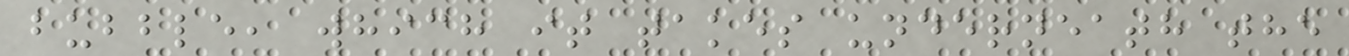bubble, which it takes underneath the
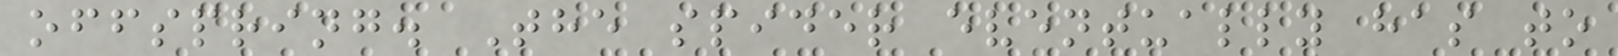offspring. The spider eventually has to
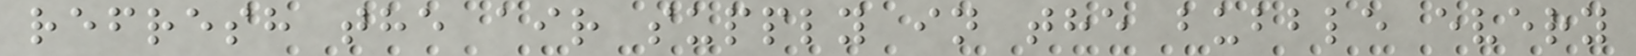refresh the air supply in the bubble every
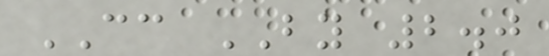CC BY 2.0
